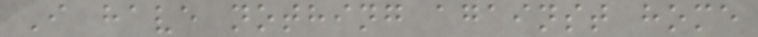I have nothing against home
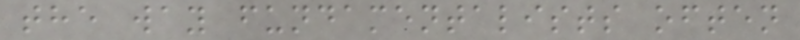the way fundamentalists often
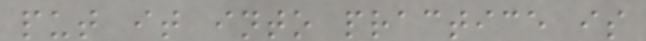put it into practice is
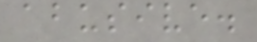abusive.
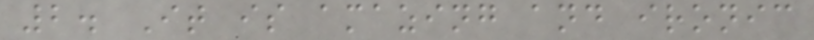2. It is amazing and ironic
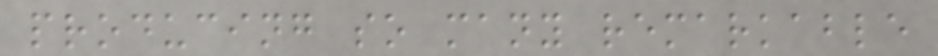producing so many remarkable
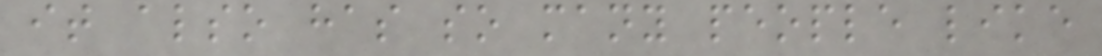it also has so many people like
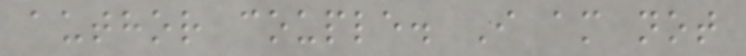author couple. I am not
